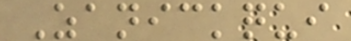Zanickqui
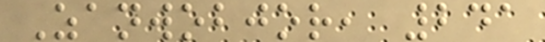Zanwobjor, 241
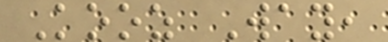Kooz Way,
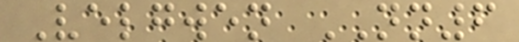Velgwen NN6
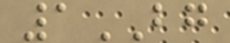1BG
